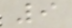9
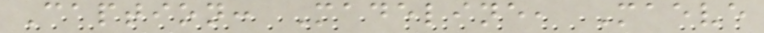Caption: Madeline, Maeve
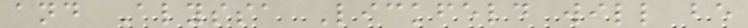and Alyssa Lickfeld will be
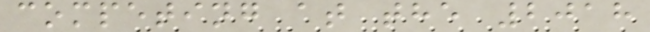competing at the 2018
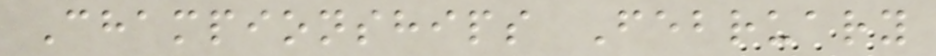Championships February
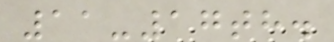11-17th.
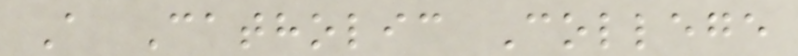A Catholic College
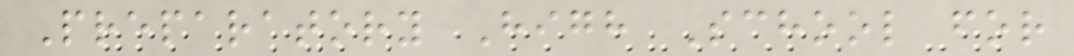Preparatory High School for
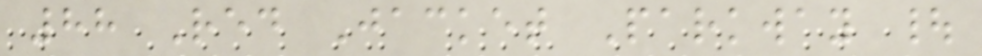88 Red Jacket Parkway |
